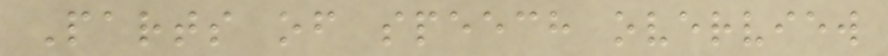Parts of speech overview
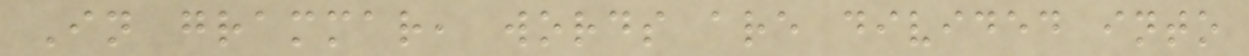In grammar, words are divided into
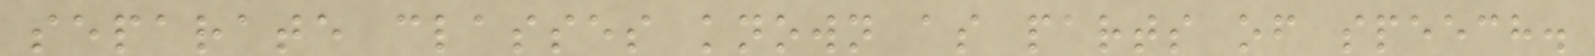separate classes known as parts of speech.
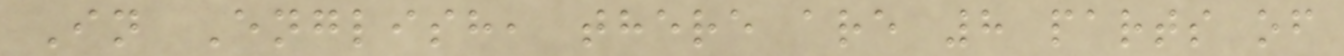In English, there are 8 parts of
